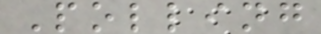Polling
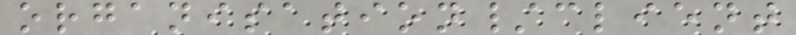organisation/client
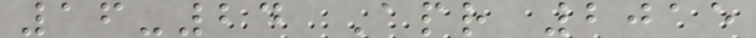16-24 Apr 2015
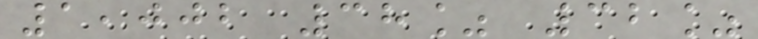1,002 38% 32%
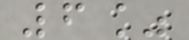6%
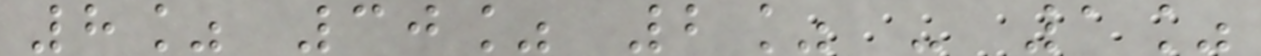8% 30% 2% - 1%
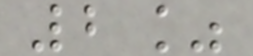2%
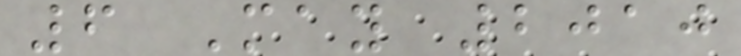6 May 2010
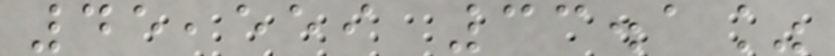45,559 33.1%
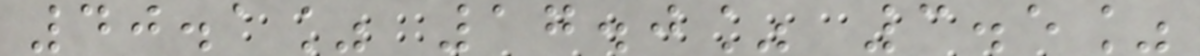40.1% 17.0% 3.5%
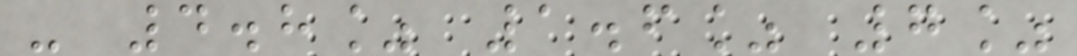- 4.8% 1.6% 7%
